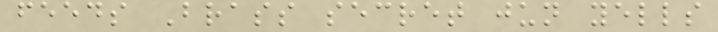feeds Brass secret jun yells
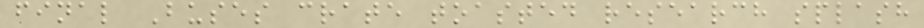final Buses crate toasted research splash
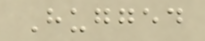Hugged
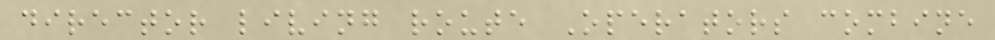director living route Operators combine
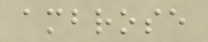ambrose
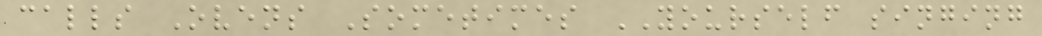calls Ovens Sometimes YOURSELF singing
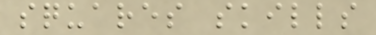squares skills
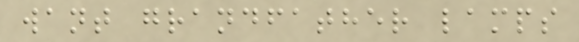want grandfather lamps
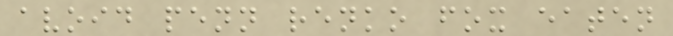avoid penn renko fox eaten
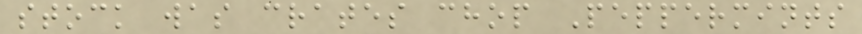stock was crates chop Peppermints
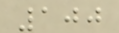100
